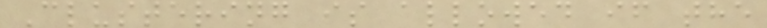Clustering is allowed if the
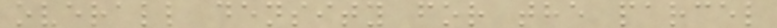overall density for the parcel
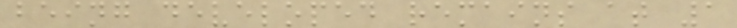being developed remains at 1
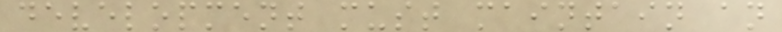development must maintain an
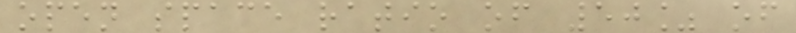open space ratio of 50% of
